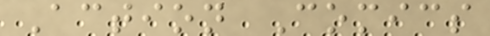Action Comics
